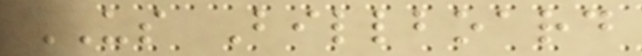US Billboard
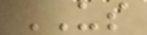US
